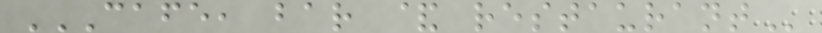CAFE, BAR & RESTAURANT
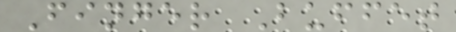Finger Buffet
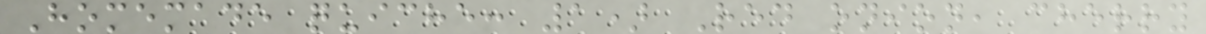Homemade quiche: 1) Red onion, cherry
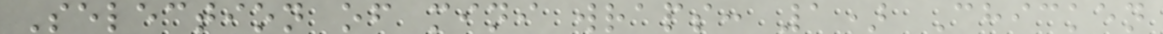Selection of mini wraps: 1) Chicken
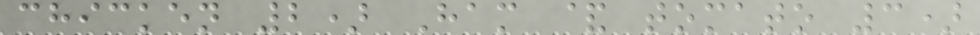chicken 2) Ham & tomato 3)
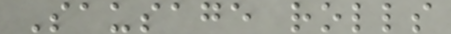Sausage rolls
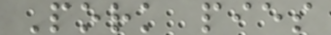Pork pies
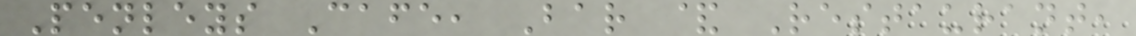Penleys Cafe, Bar & Restaurant,
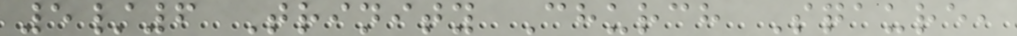5/6 Trinity Church Sqaure,
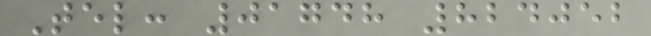Tel: 01748 824052
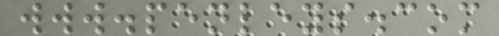www.penleys.com
